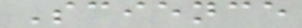Science
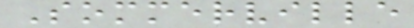Sommerville
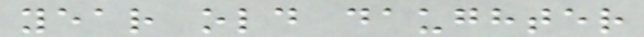year old daughter
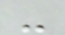-
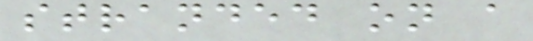stranded on a
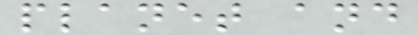planet and
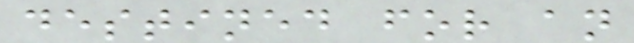destined for an
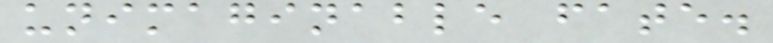unimaginable fate.
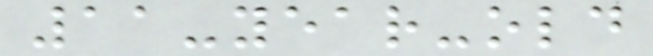11-year-old
